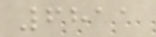6811
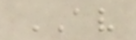AV
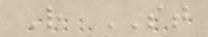R ST
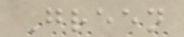Green
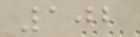102
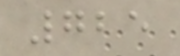725
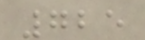725
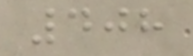408
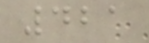421
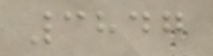3847
